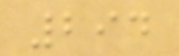294
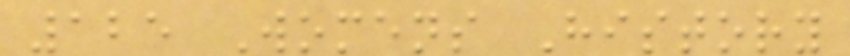125 Womens History
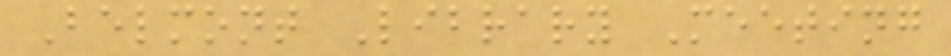Belmont Library Meeting
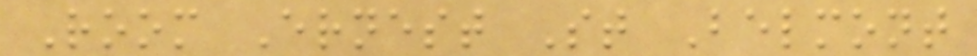Room Ernest St Belmont
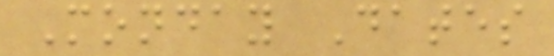Monday Dates
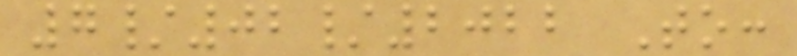7/02/2022 To:
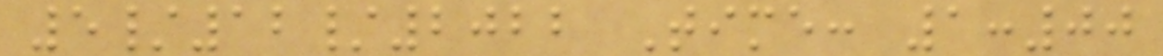5/12/2022 Time: 1:00
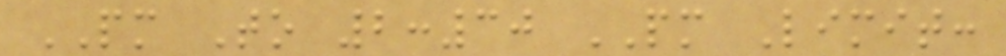PM To 2:30 PM Limit:
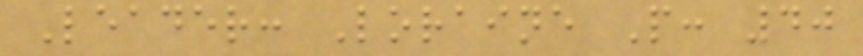Leader: Loraine P: 40
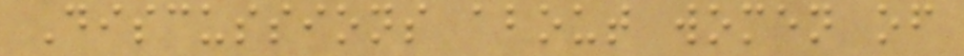Discussions about women of
